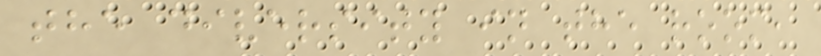the diversity in the room,
